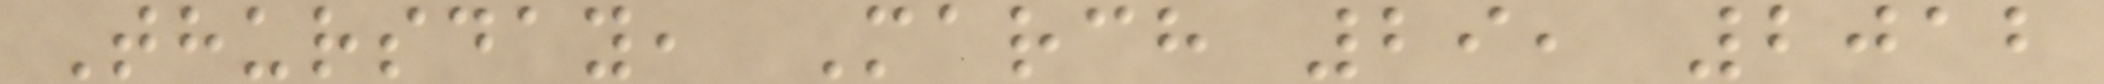Thursday, March 29, 2012
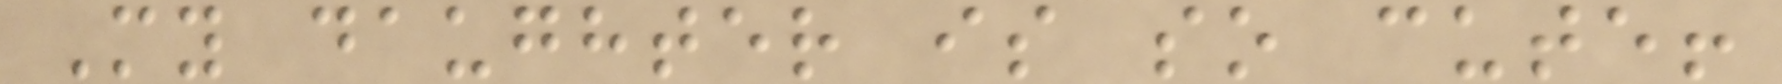My daughter is so cute!
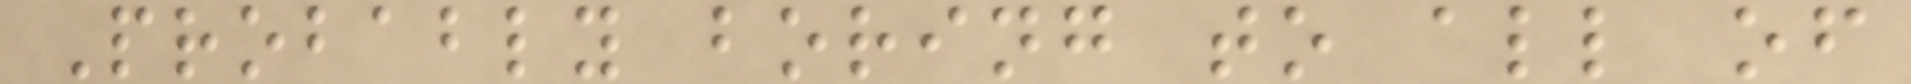Probably boring to all of
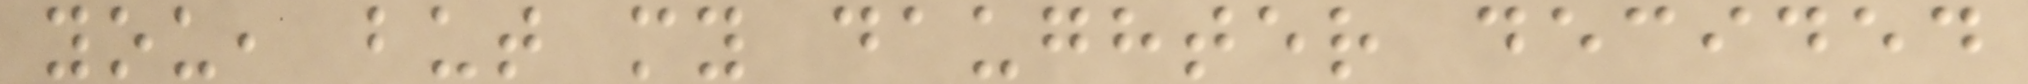you, but my daughter decided
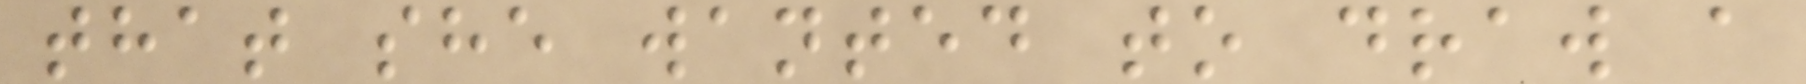that she wanted to draw a
